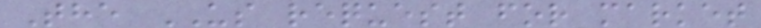The US request for market
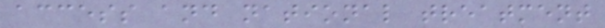access and national treatment
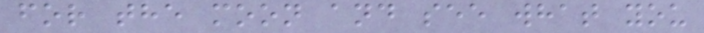for the moon and see what you
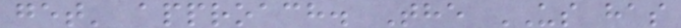get' approach. The US has
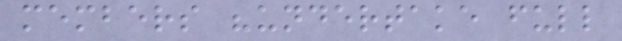members "undertake full
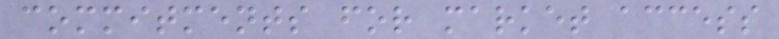commitments for market access
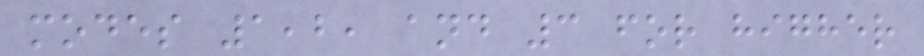modes 1,2, and 3 for higher
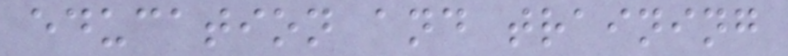education and training
